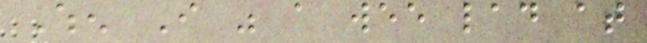When I was a wee lad at
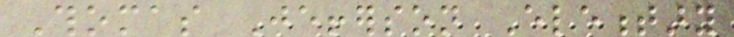Thomas Jefferson Elementary
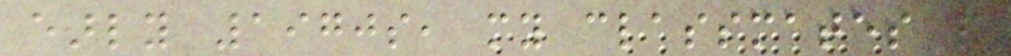early 1970s, my classmates and
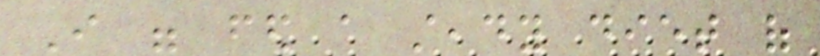I were fed a steady diet of
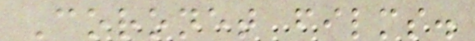Coronet films.
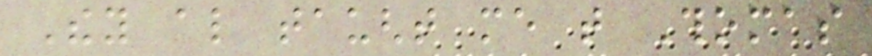They also taught me that Thomas
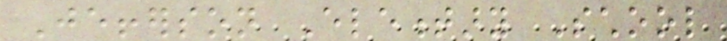Jefferson Elementary School
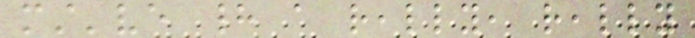must've had a really, really
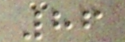86
